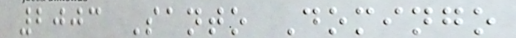2003 Santo Domingo
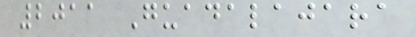2011 Guadalajara
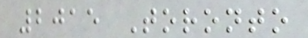2015 Toronto
